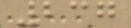237
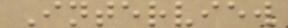Interview
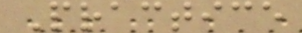Practice
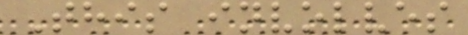This involves
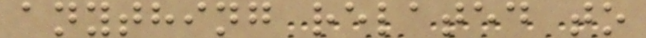anything related to
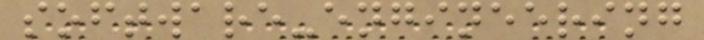software-engineering
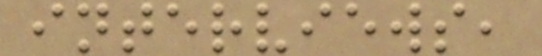interviews,
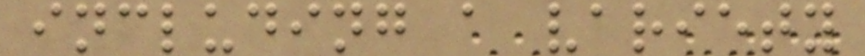including a variety
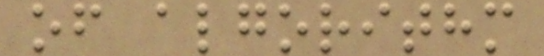of algorithm
